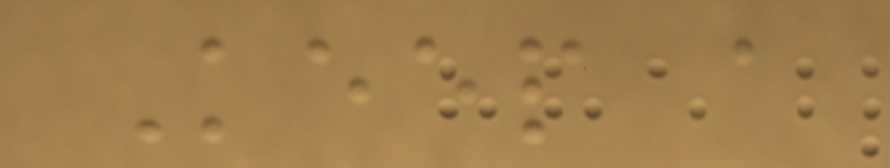Keep a
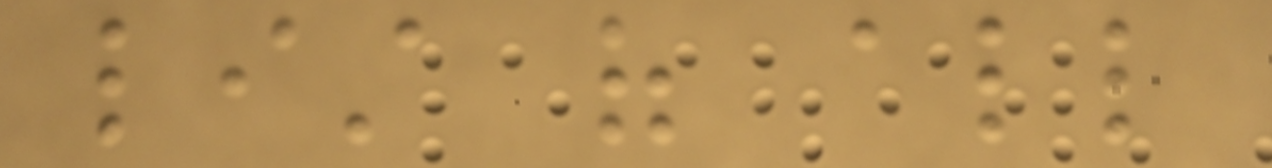list of all
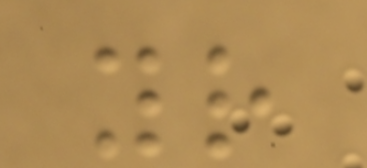your
